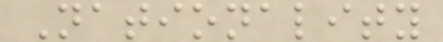Nationality
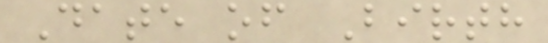Date of Birth
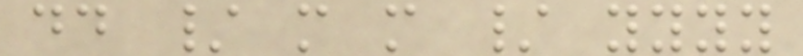dd / m m / yyyy
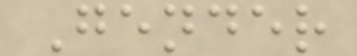Gender
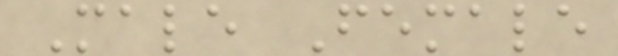Male Female
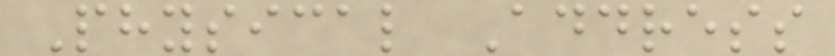Physical Address
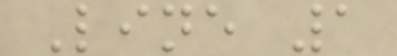Line 1
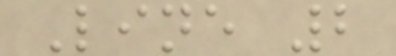Line 2
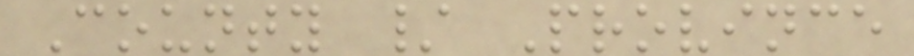County / Province
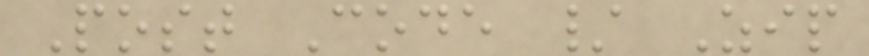Post Code / Zip
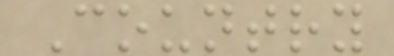Country
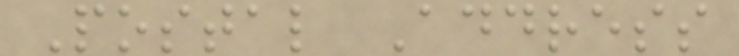Postal Address
